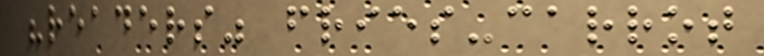"readers" fries-carrot
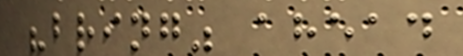"bring" ahead
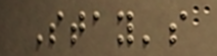Stay's
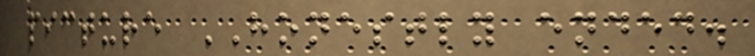picture HONESTLY ended.
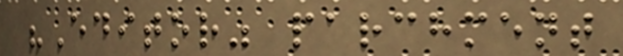"Editor" parchment
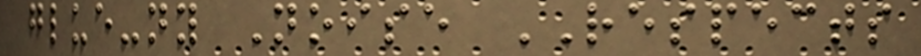glue-ny Noise RESPECTS
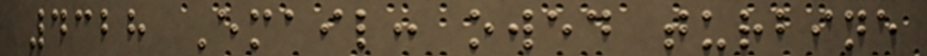4328 Email: owed turbine
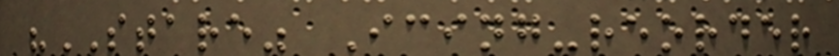"STARE" Icing-reorder
